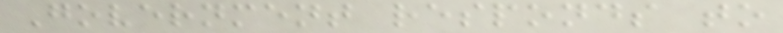Government responds to
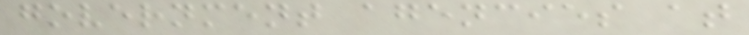government agencies at
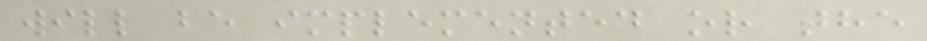will be implemented or the
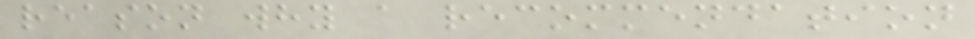reason why a recommendation
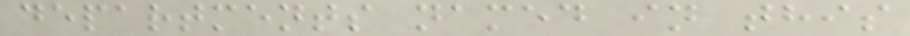departments named in this
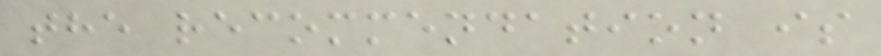the recommendation is
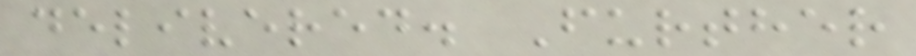delivered. Further
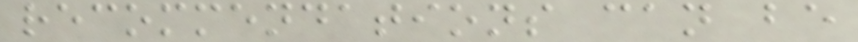recommendations can be
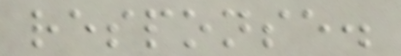response.
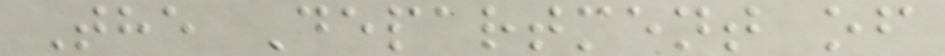The Department of
